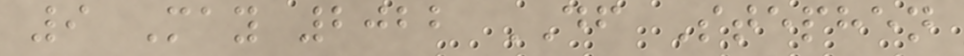9 May 2022 DF Stephen
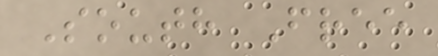South Free
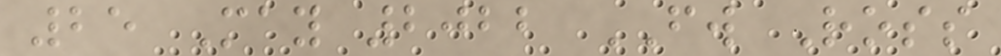25 May 2022 FW Ross
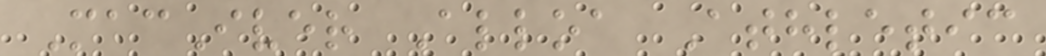MacIver Alloa Athletic
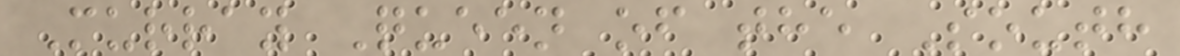Murray Queen of the South
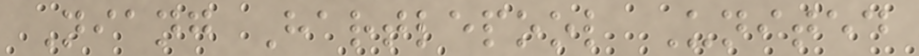Niang Hartlepool United
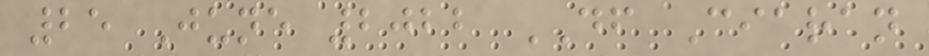25 June 2022 DF Ciaran
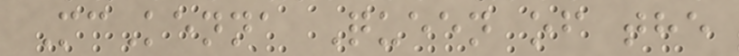McKenna Queen of the
